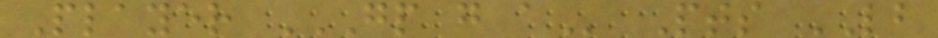Player GP G A Pts LB
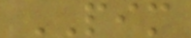PIM
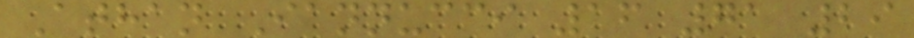Athan Iannucci 16 71 29
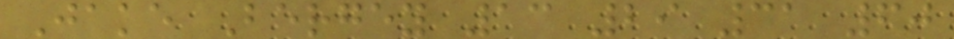Jake Bergey 13 29 31 60
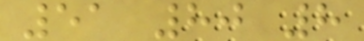51 80 8
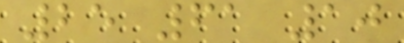25 61 10
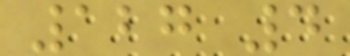127 4
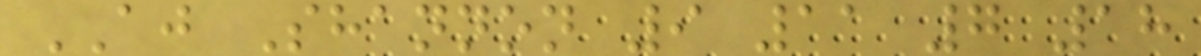AJ Shannon 9 11 7 18
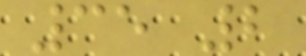35 2
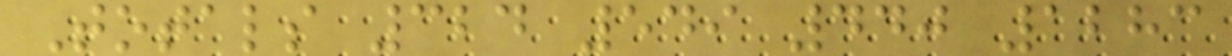Totals 324 549 440 1283
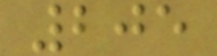205
